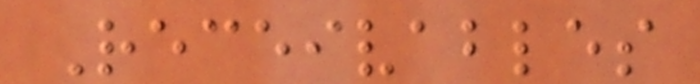Receivables
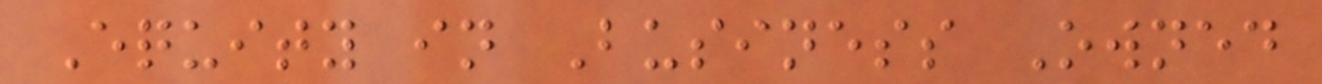Equity in Business Owned
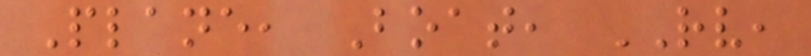Plane, Boat, RV,
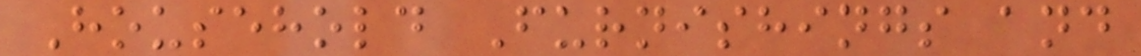Household Furnishings and
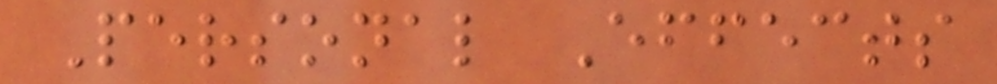Personal Effects
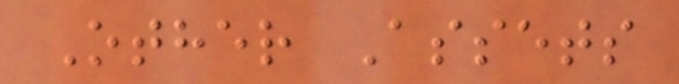Other Assets
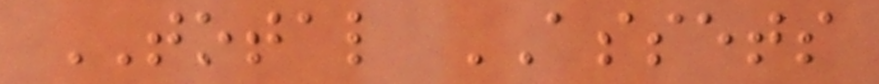TOTAL ASSETS
